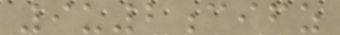9u2cifz
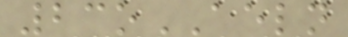23oAELN
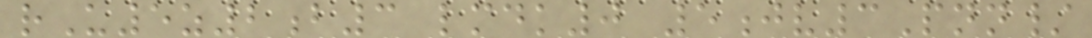rU5z2b3 lmdk0 5jv3Pnn/
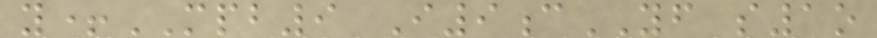y+MPB9 I9cYF s1o
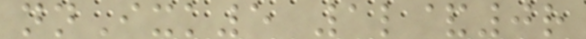nnIxk5 1l&0r
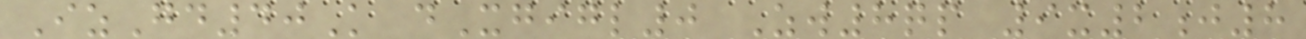IzGd40K dXgigl0 Zw8qp 9x2j8
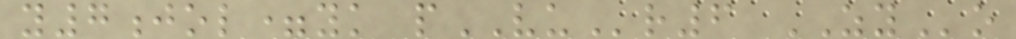y7jol=yk pVUr6 ZYo
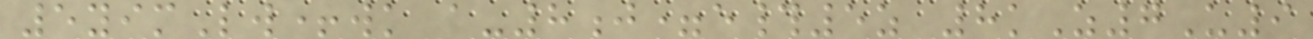5yimLw+wk a-8j=e#5z 8kZ7U9
